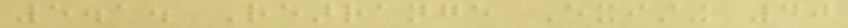5.1. Rearrange Existing 40
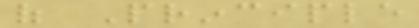of Principle
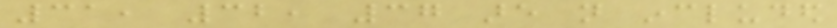31, 32, 37 are not included
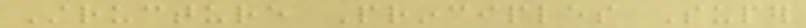Structure Principles Super
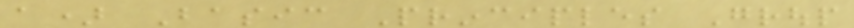a) Basic Principles Group
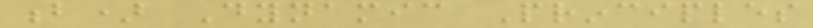b) Dynamic Principles
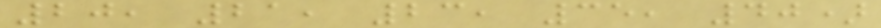20, 21, 23, 35, 40)
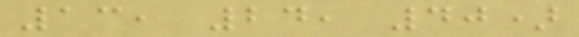13, 24, 40)
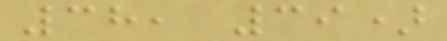38, 39)
